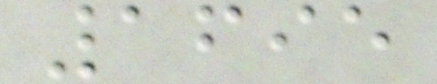1695
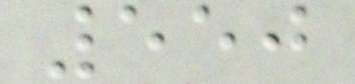550
